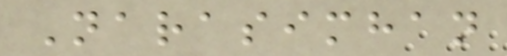Narasimhan
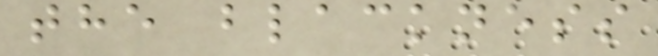the blackness
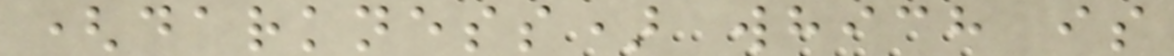(darkness) which is
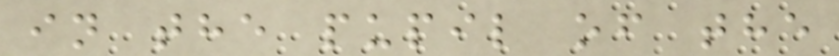in the pupil of the
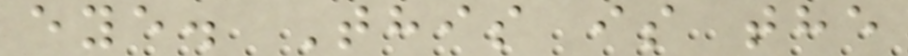eye. This is the
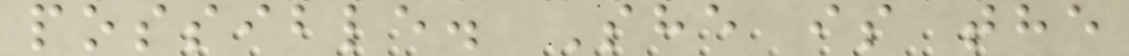possible. She is the
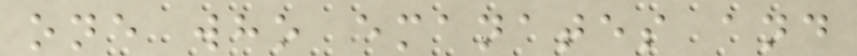one who emanates and
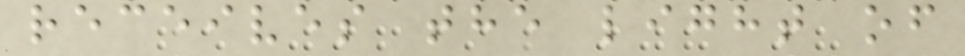receives the light of
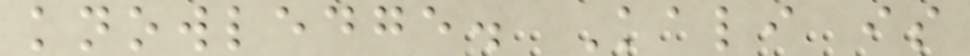knowledge. Kali is
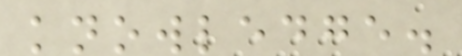knowledge.
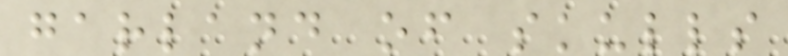garland of skulls
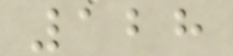128
